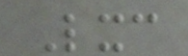Lxc
